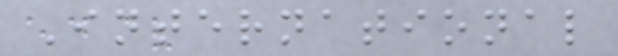International
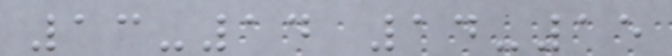13-14 14-15
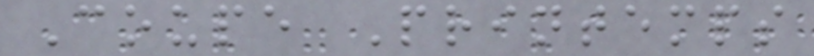Coupe Printemps
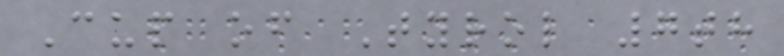Cup of Tyrol 7th
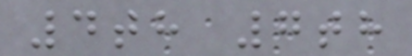4th 7th
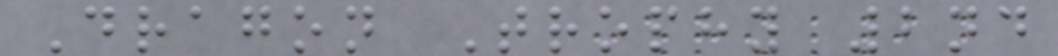Dragon Trophy 2nd
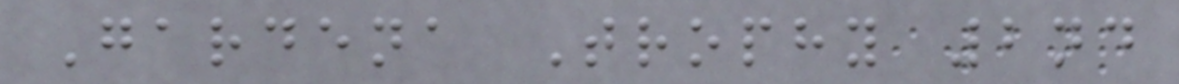Gardena Trophy 2nd
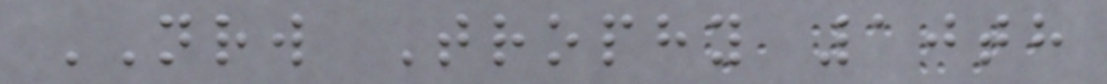NRW Trophy 10th
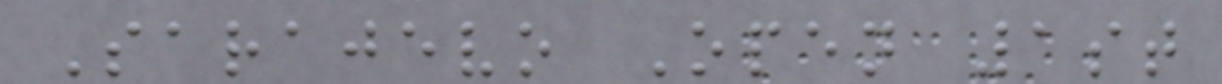Sarajevo Open 1st
